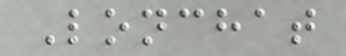Lonchat
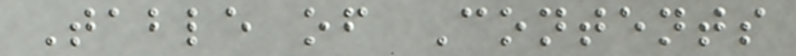Table of Contents
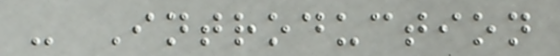- Introduction
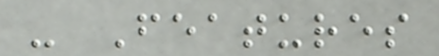- Features
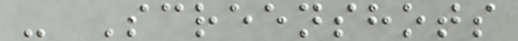- Screenshots
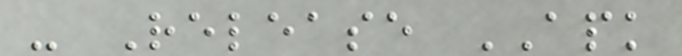- Release APK
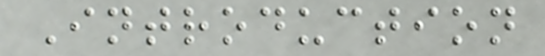Introduction
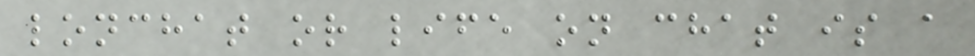lonchat or life on chat is a
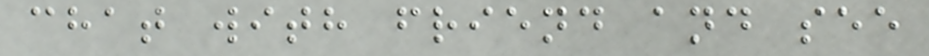chat with friend and see
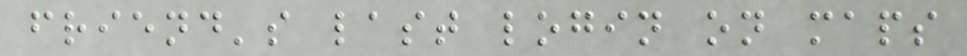friend's last login on maps
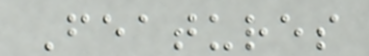Features
